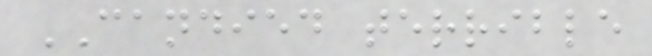CANDIED terrible
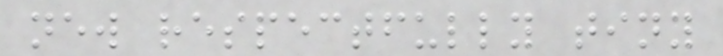new respectfully tiny
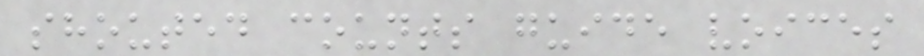shouted counts guide voices
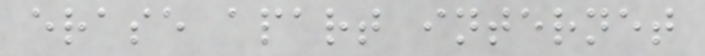erase apart internet
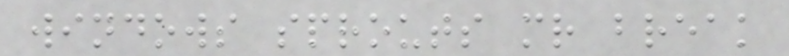windows sprouts mr break
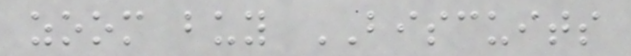zoom buy BISCUITS
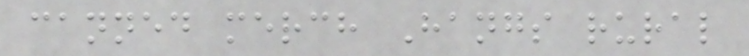canned merch Hangs rural
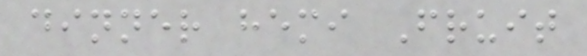dinner hemi Fruit
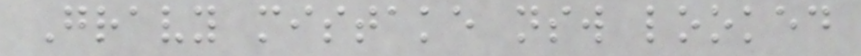Gravy mistake nsw looked
